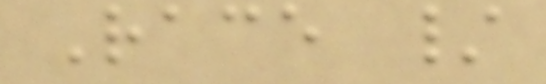Race /
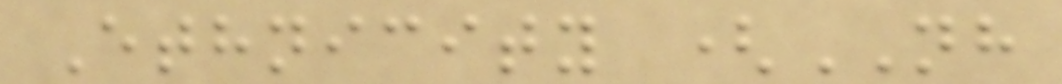Ethnicity (NH
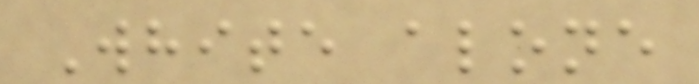White alone
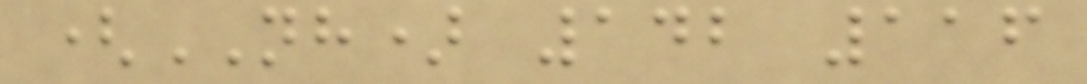(NH) 142 116
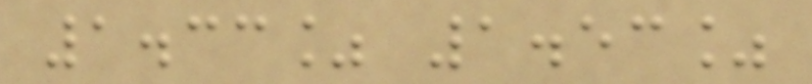1.33% 1.53%
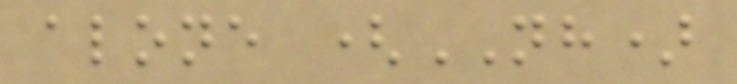alone (NH)
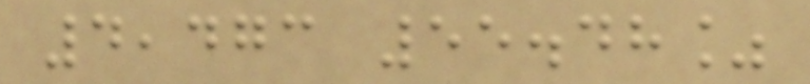4,473 55.48%
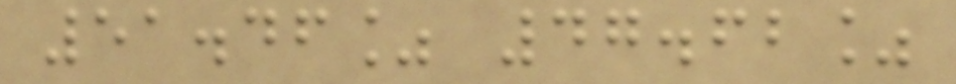51.46% 47.62%
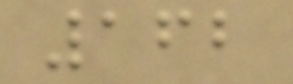162
